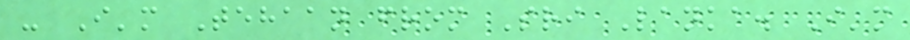- I'm Tehaan from Sri Lanka. I'm
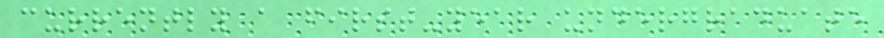currently a first-year undergraduate
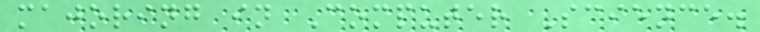majoring in Computer Science.
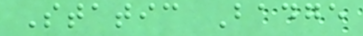Static Badge
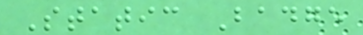Static Badge
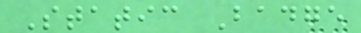Static Badge
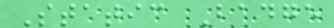Static Badge
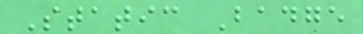Static Badge
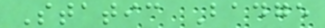Static Badge
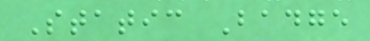Static Badge
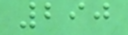290
